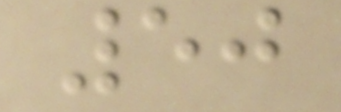50
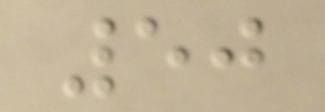50
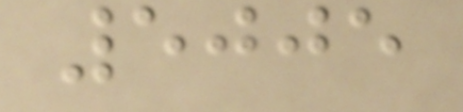5005
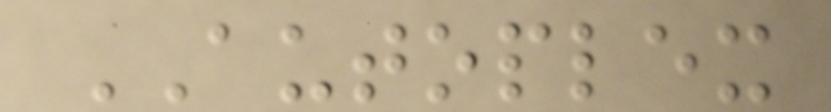AUTOPLEX
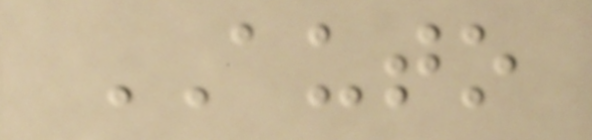AUTO
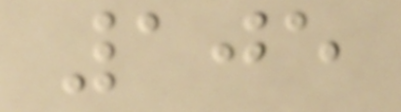105
